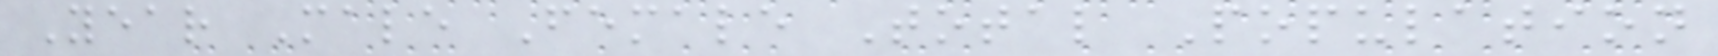Year Male Female Total Population
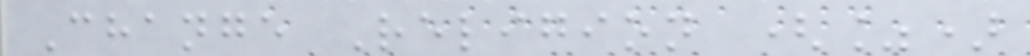Change Religion (%)
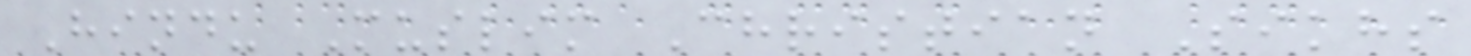Hindu Muslim Christian Sikhs
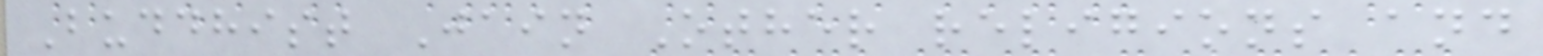Buddhist Jain Other religions and
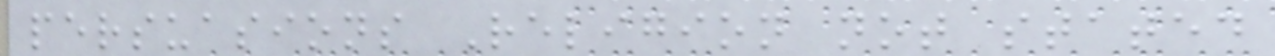persuasions Religion not stated
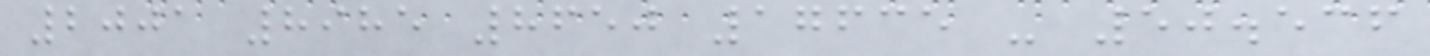2001 8985 8650 17635 - 50.536
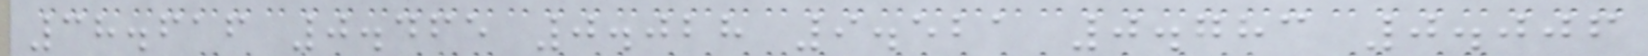38.616 0.465 0.028 9.521 0.783 0.006
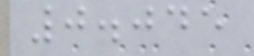0.045
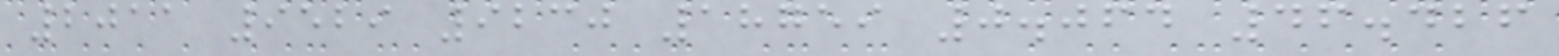2011 9529 9230 18759 0.064 46.426
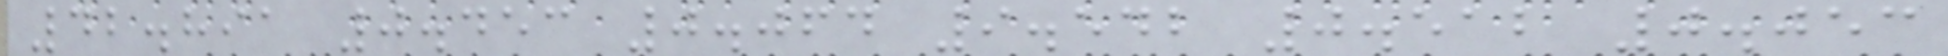42.891 0.453 0.064 9.542 0.512 0.053
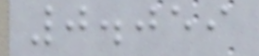0.059
